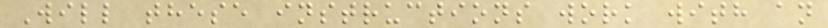Will these instructions work with an
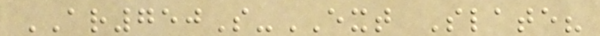AR750S-EXT Slate?
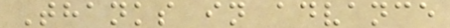Thanks in advance
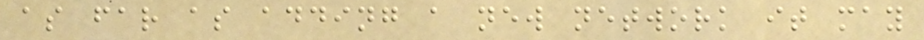as far as adding a new network it may
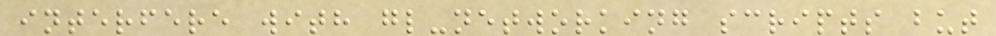interfere with gl-networking scripts but
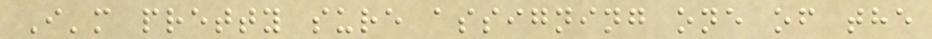I'm pretty sure assigning one of the
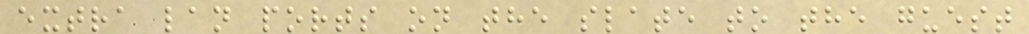extra lan ports on the slate to the guest
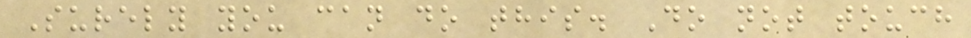Surely you can do this. Do not touch
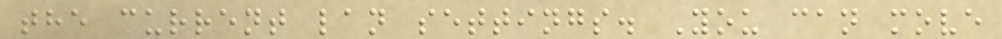the current lan settings. You can move
